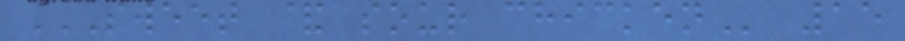SWEET & SOUR CHICKEN 15
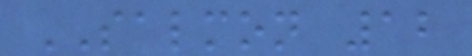SALMON 12
